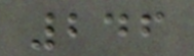246
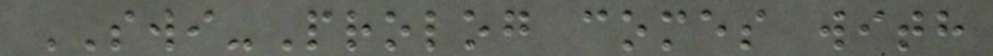SWI-Prolog comes with
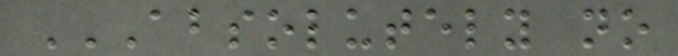ABSOLUTELY NO
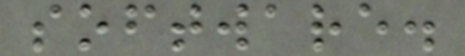software.
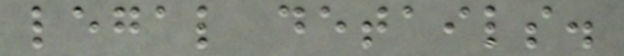legal details.
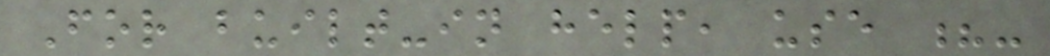For built-in help, use ?-
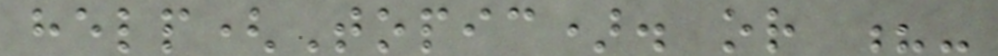help(Topic). or ?-
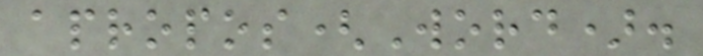apropos(Word).
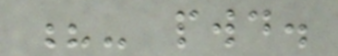?- pwd.
